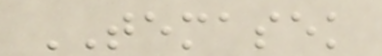TEMASEK
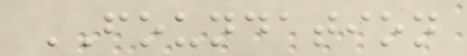FOUNDATION
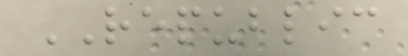REPUBLIC
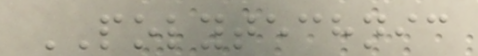POLYTECHNIC
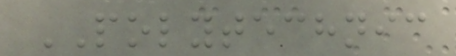POLYTECHNIC
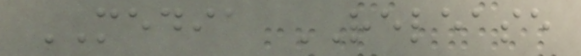MEDIA RELEASE
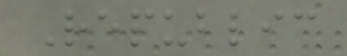Republic
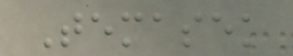Temasek
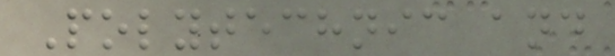Polytechnic and
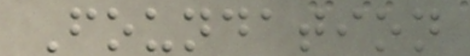Foundation
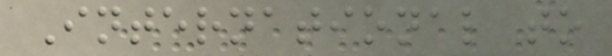International to
